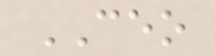CEO
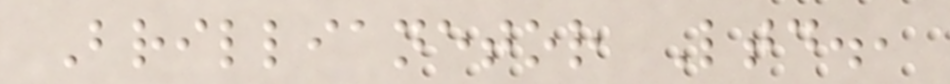Brillianetor Ltd.,
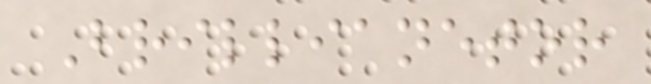Brillianetor
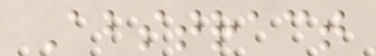Abstract
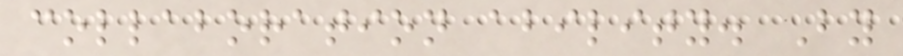collaboration ability. By
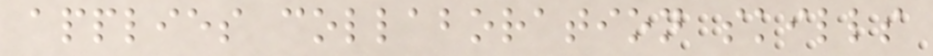applies collaboration skills
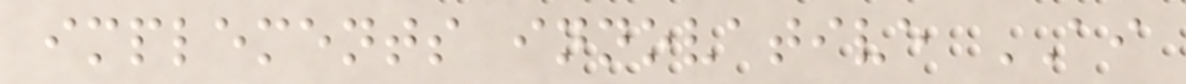implements innovative AI
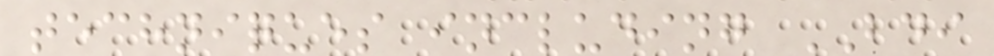techniques including BDI
